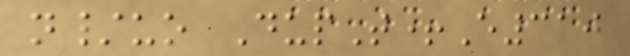n/uo DupT+E310
